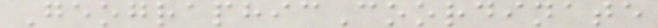GeographicCoordinate
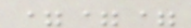===
